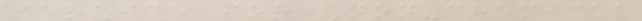service for Non-chemical
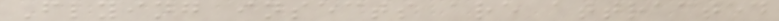Flying insects are attracted
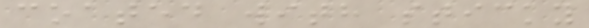coated with sticky
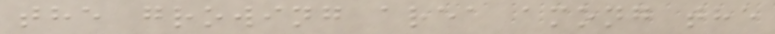the growing area among the
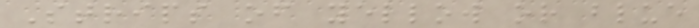Strips of yellow or blue
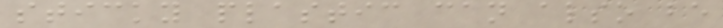sticky plastic can also be
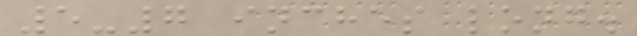5-7 inches long.
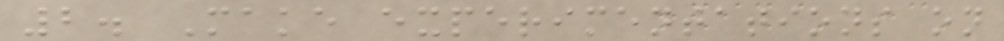2. Make experimentations on
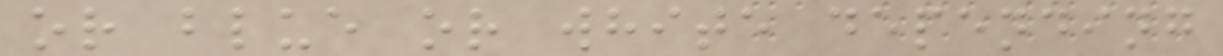or blue or white depending
